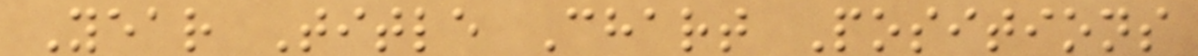Year Title Chart Positions
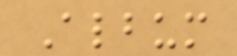Album
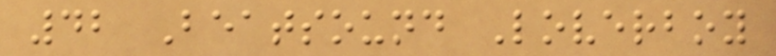42 Beatsound Loverboy
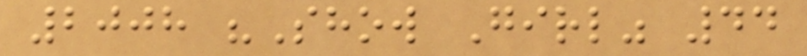2008 "Show Girl" 44
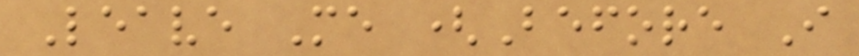Leave Me (Before I
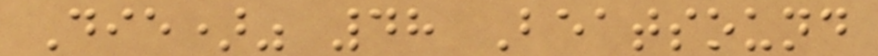Die)" 48 Beatsound
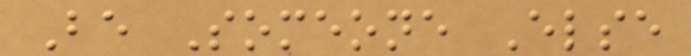Be Someone Else
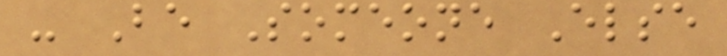- Be Someone Else
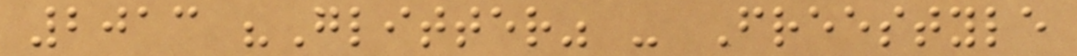2013 "Glitter" - Freestyle
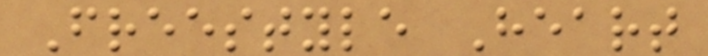Freestyle Heart
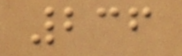236
